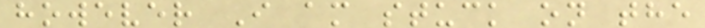however I am stuck on the
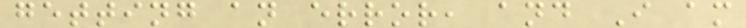getting an error, and I am
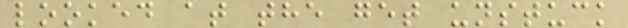looked at the get unstuck
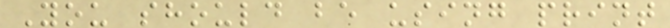You should be using print
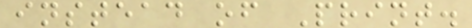instead of Print.
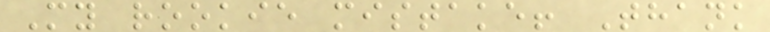My rookie mistake! Thank
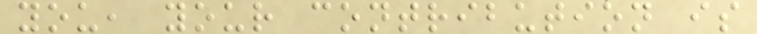you, your contribution is
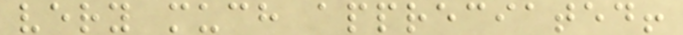very much appreciated!
